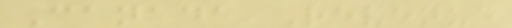Canada Revenue
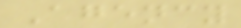Agency
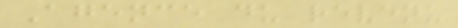Agence du revenu
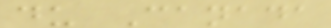du Canada
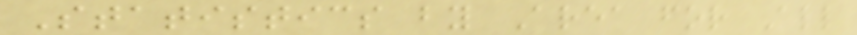Statistics by Area for All
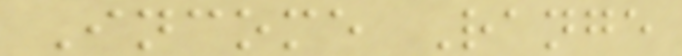Income Range
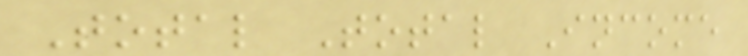Total Total Income
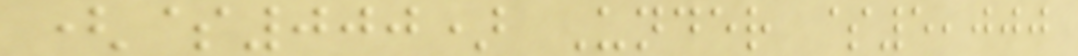($000) Under $5,000
